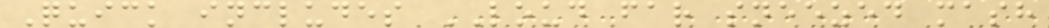Quick includes LOUD far sneezed mash
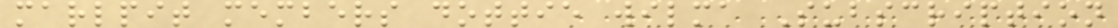marlpit members dottie wilma Subscription
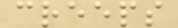creeps
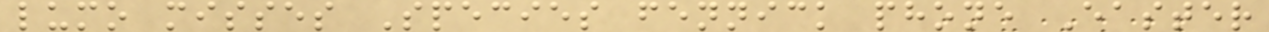lumo misses Species fennick phone Easter
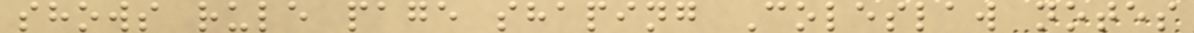shows rule page shaping Coleslaw notes
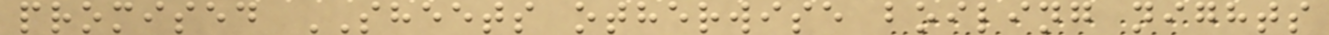promised SHEETS otherwise boiling nights
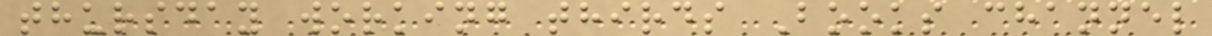thursday working thirds Books channel
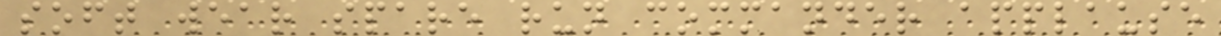soft wear spare run commander applause
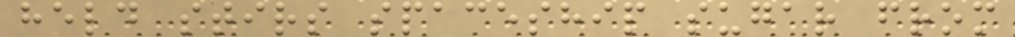held stirs spaceship sugar from
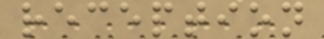reception
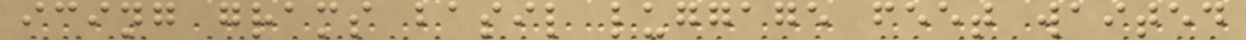icing grams basil luggage feet waited
